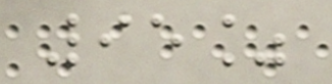95%
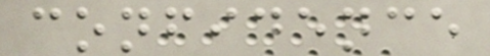confidence
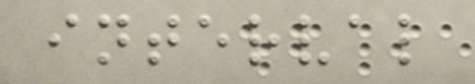interval
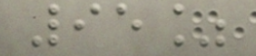95%
